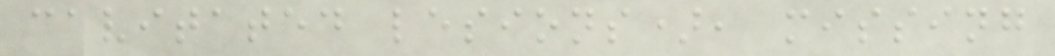cavitated lesions), missing
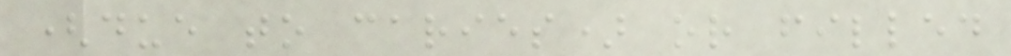(due to caries) or filled
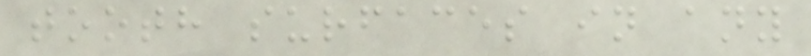tooth surfaces in any
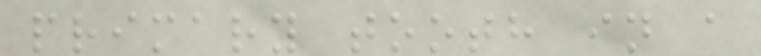primary tooth in a
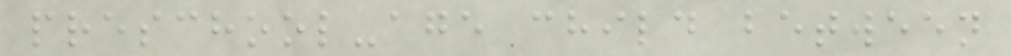preschool-age child between
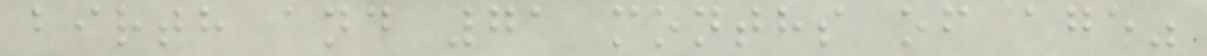birth and 71 months of age"
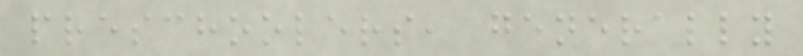preschoolers, generally
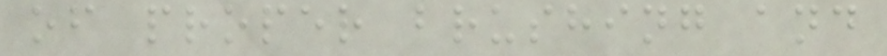of proper brushing and
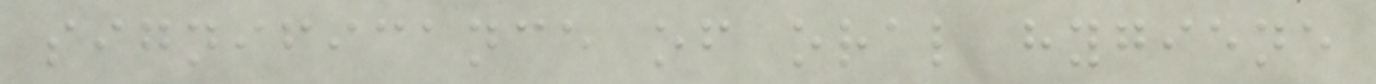significance of oral hygiene
